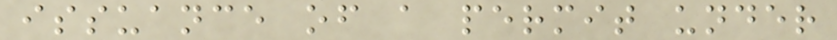issuance of a permit under
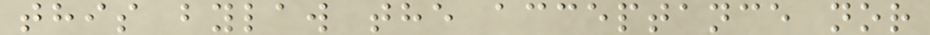this bylaw the acceptance nor
